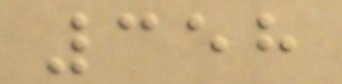358
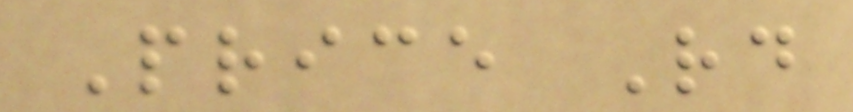Price Rd
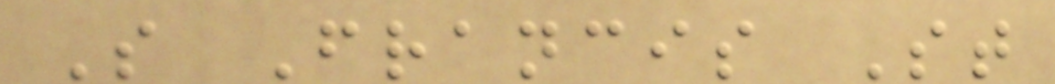S Francis St
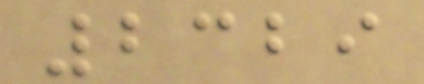2329
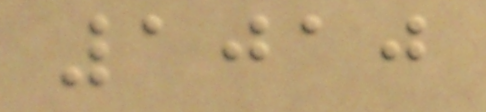1010
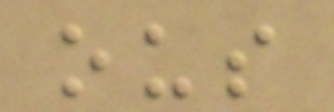ous
